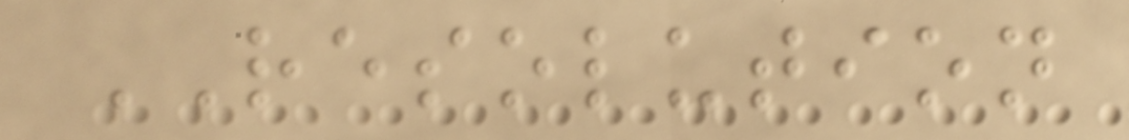RESOLUTION
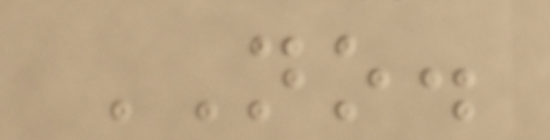NO.
